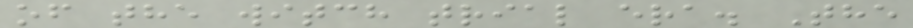of the witch trial era. The
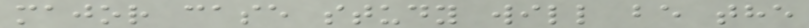major case study will be the
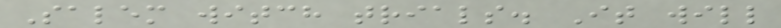Salem witch trials. It will
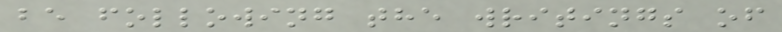be following the writings of
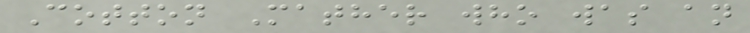Cotton Mather who was an
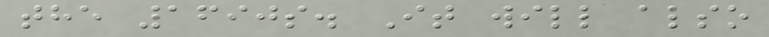the 1690s. It will also
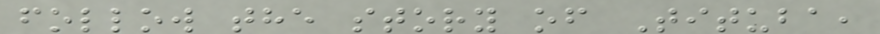follow the story of Tituba,
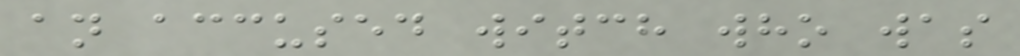an accused witch who was
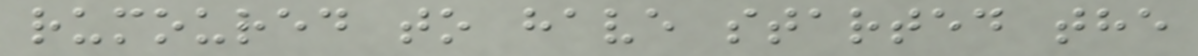rumoured to have started the
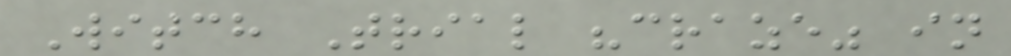Witch Trial "craze" in
